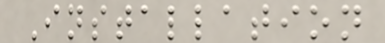Installation
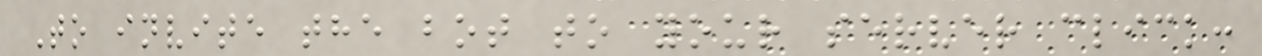To invite the bot to your server click:
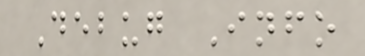Debug Info
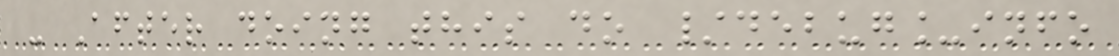- After doing this do /debug_info
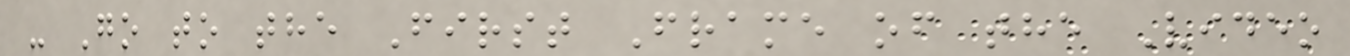- Go to the First Frame of the Video
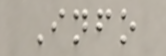Info
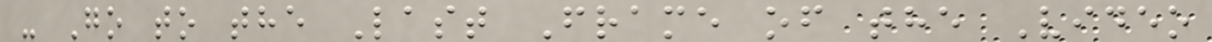- Go to the Last Frame of the Video
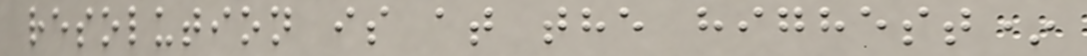resolution is at the highest*
